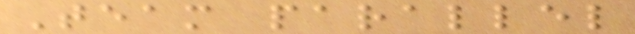Team parallel
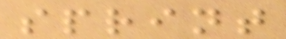sprint
